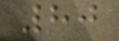80
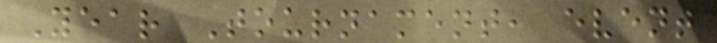Year Tournament, event
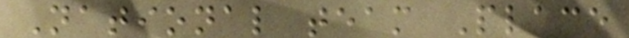National team Place
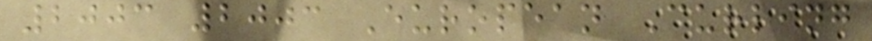2003 2003 European Curling
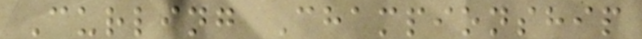Curling Championship
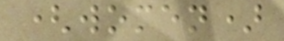(women)
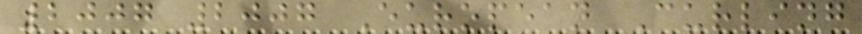2007 2007 European Curling
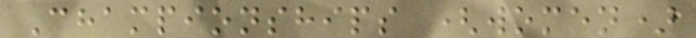Championships (women)
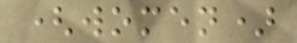(women)
